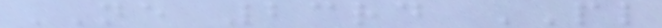NE 23rd PL
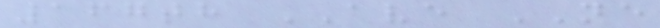167th AVE NE
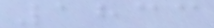1833
